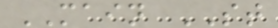MAIN ST
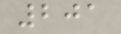201
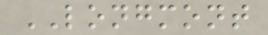LONGMONT
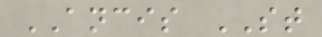ANCIS ST
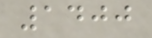1400
